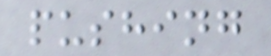pushing
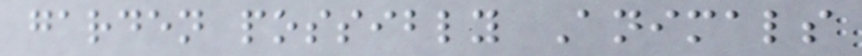garden possibly Animals
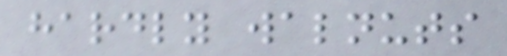hardly walnuts
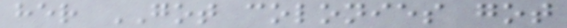her GOT colonies got
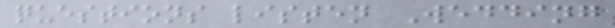questions listen Wedding
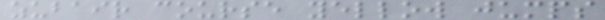zubair course yellow jumps
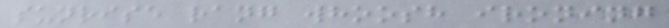sunrise rang whoosh ironing
